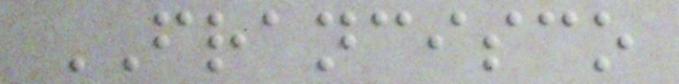FRANCISCO
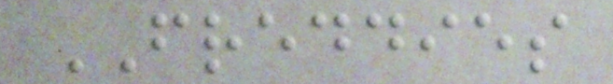FREDDIES
